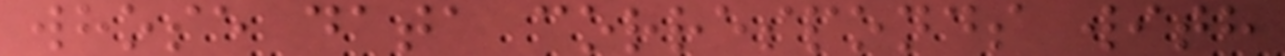whose data corresponds with
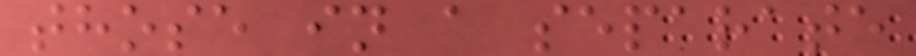those in a separate
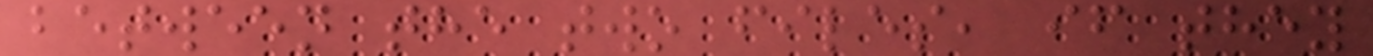between the two files, if they
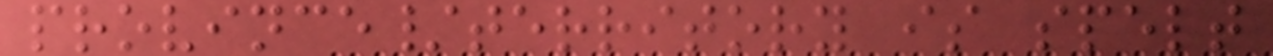province/territory is spelt
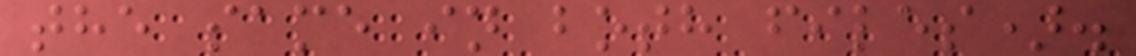the same in both files).
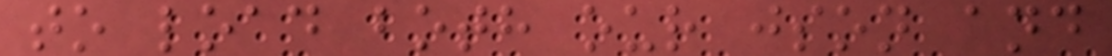to load both our json and
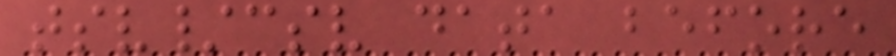tsv/csv data before
